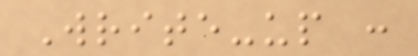Write-up :
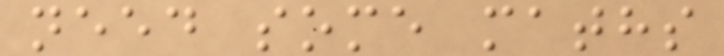need some maths
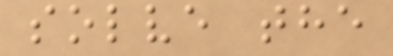solve the
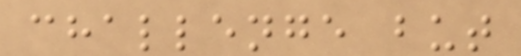challenge but
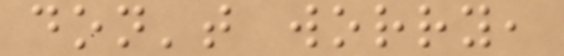don't worry,
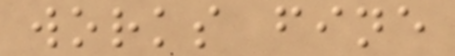works fine
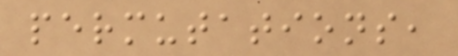permutations,
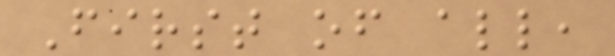First of all,
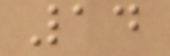14
